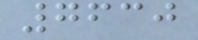7630
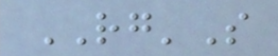RG'S
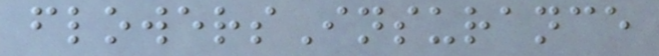flowersInsurance
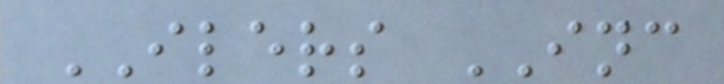ILERS INC
